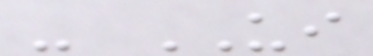- UI
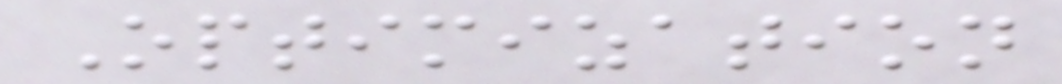Optimization
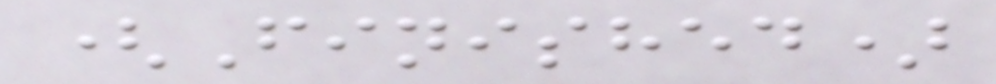(Finished)
